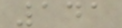141
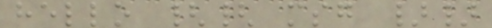hello {{ msg }}
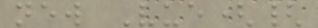new Vue({
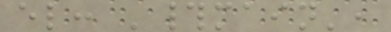el: '#main',
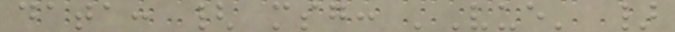data: { msg: 'Vue' }
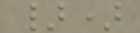})
